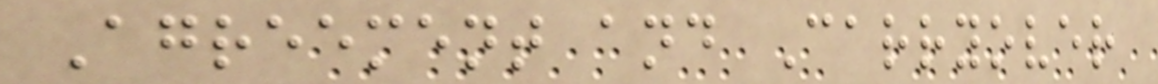Agreement and Carryover
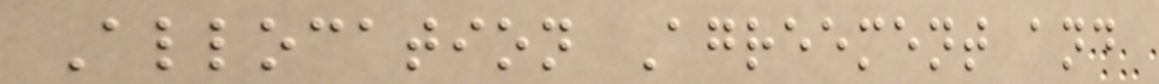Allocation Agreement and
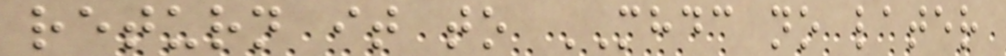return it to MHDC no later
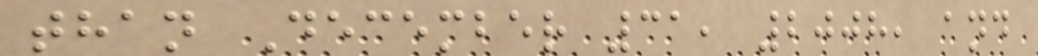than December 31, 2008, and
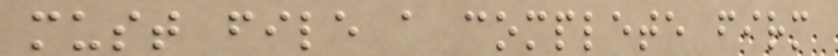must file a complete firm
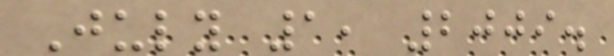July 1, 2009.
